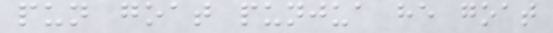pun goat punjua he goat
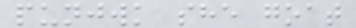punjwk she goat
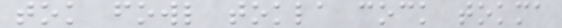tok fowl tokla cock tokma
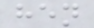hen
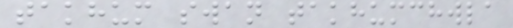takhum swan takhumchwla
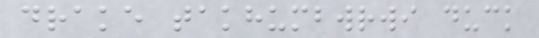drake takhumbwrwi duck
